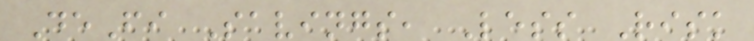DeFi Savings, Less Risk
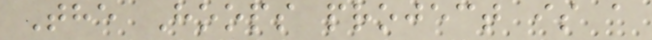The Hoops project is a
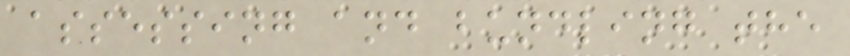assessing and bundling the
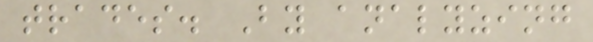trades. By analyzing
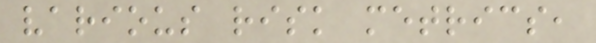various risk metrics,
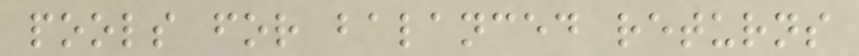pools for balanced returns
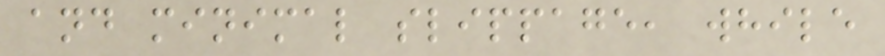and minimal slippage, while
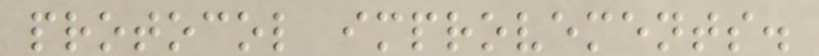protocol improvements.
